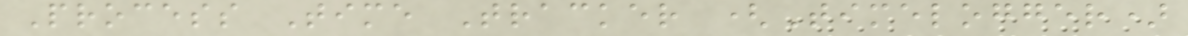Process Time Tracker (Timelogger)
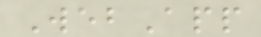WebApp
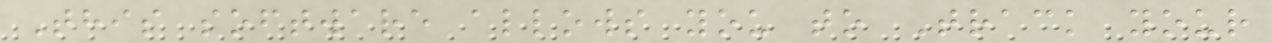This software allows you to Track your
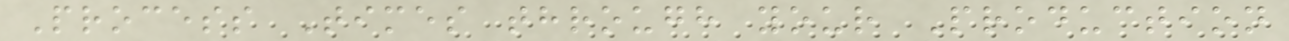Process Times through your Production
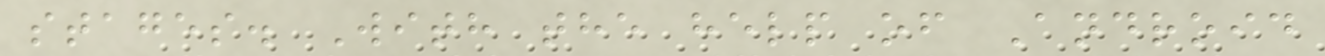stages. With the help of Android
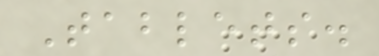Tablets.
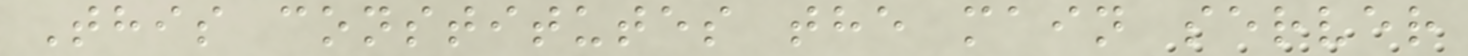This constitutes the main server
